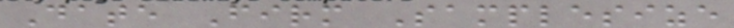Date Firm Samplesize
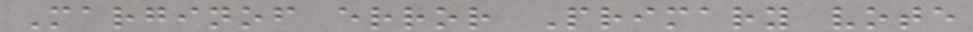Marginof error Primary vote
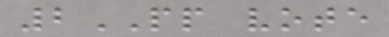2PP vote
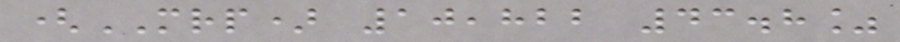(MRP) 10,822 43.8%
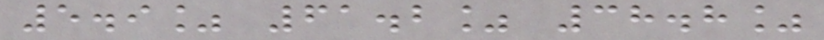5.9% 61.2% 38.8%
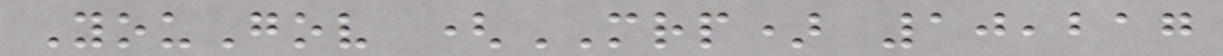YouGov (MRP) 10,217
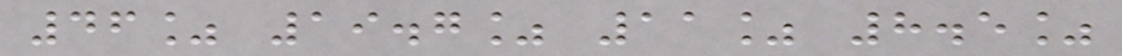46% 19.7% 11% 8.5%
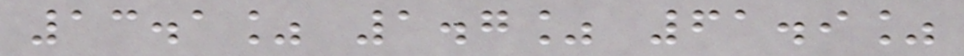13.1% 1.7% 61.9%
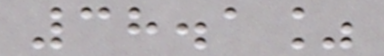38.1%
